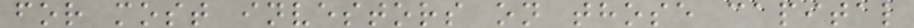for most investors on those capital
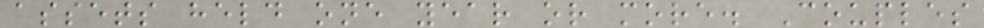assets held one year or more. Couples
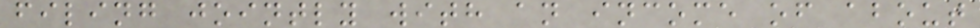filing jointly with an income of about
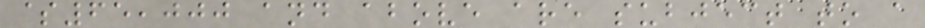$65,000 and above are subject to a
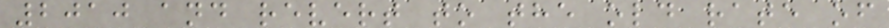2010 and revert to the old rate of
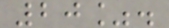20%.
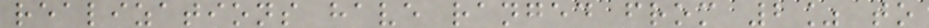realizations have ranged from 2% to
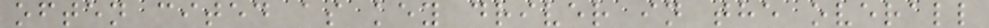often cited as key driver in the overall
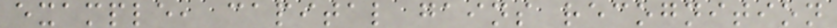example, capital gains recognition
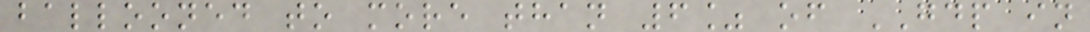ballooned to more than 6% of GDP in
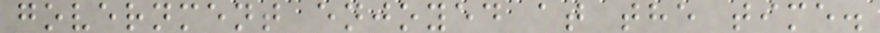government enjoyed at the time.
